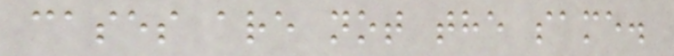cases are not the same.
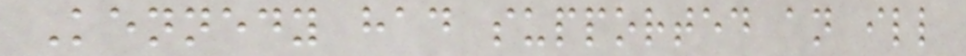Kennedy had supported an ill
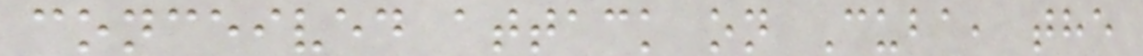conceived attack on Cuba, the
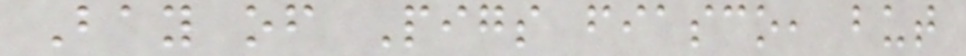Bay of Pigs fiasco, but
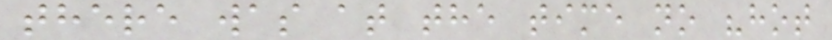there was at the time no "hot
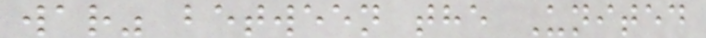war" between the United
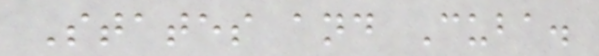States and Cuba.
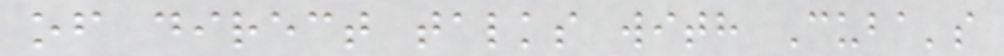of direct talks with Cuba's
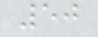50
